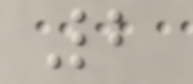2
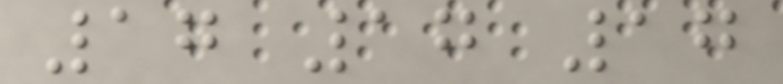17 17 17
